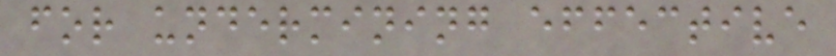for undermining effective
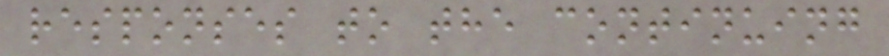responses to the continuing
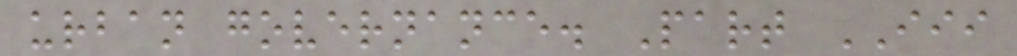urban governance. Part III
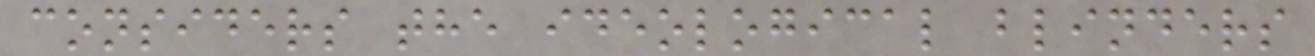considers the ideological blinders
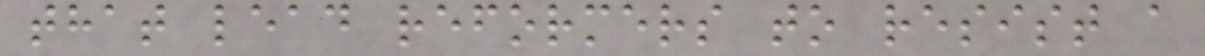that lead reformers to resist a
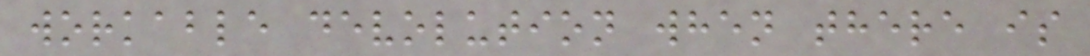workable devolution when there is
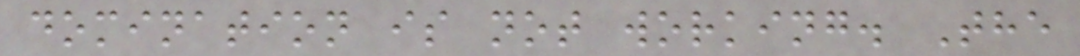domination is not working. The
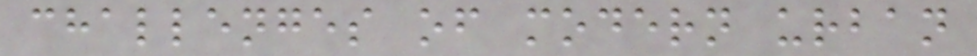challenges of modern urban
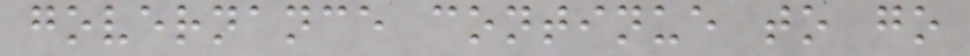governance continue to go
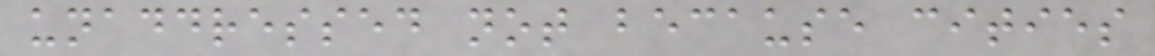unaddressed not because cities
